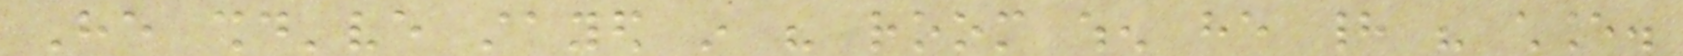He should've stayed in his room when he had his chance.
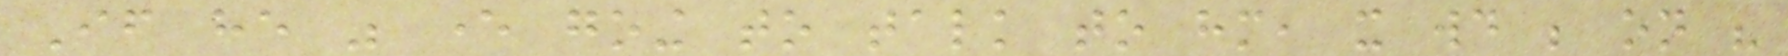If he was ever going to talk to him, it would be on his
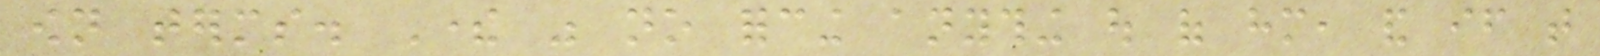own terms. There was no forcing anything out of him, and if that
